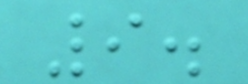9.
